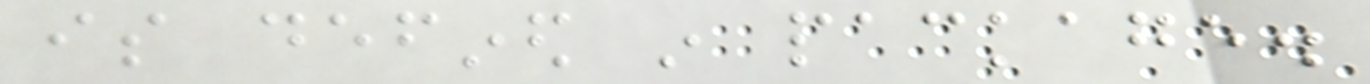is defined in package.
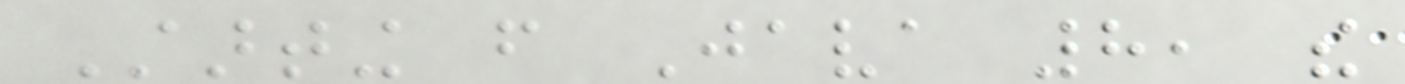Starting from Java 8, the
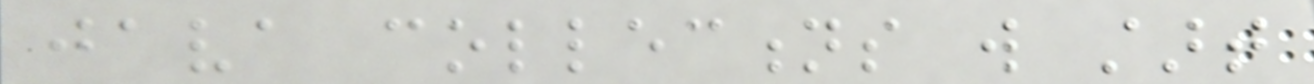java collections will start
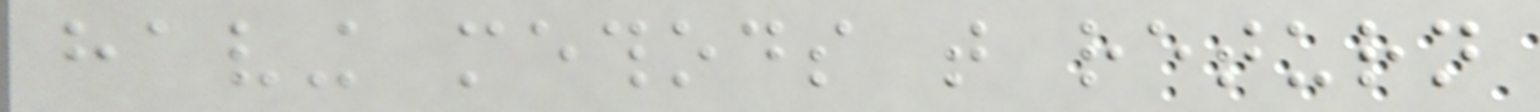having methods that return
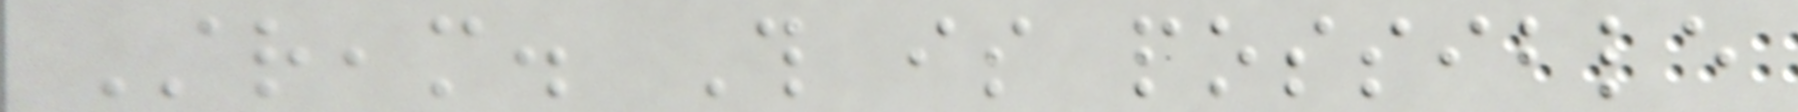Stream. This is possible
